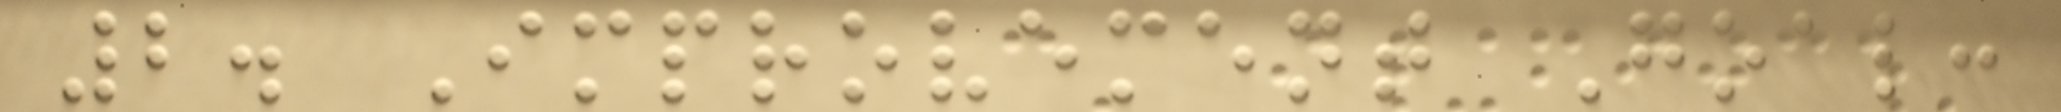2. Improvement Goal:
